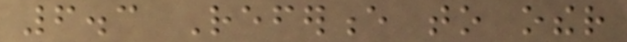6.3 Reference to other
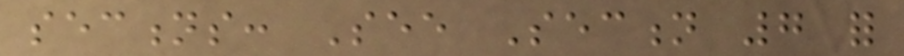sections: See Section 7 for
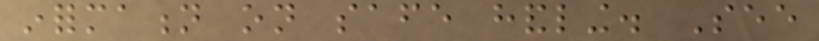information on safe handling. See
